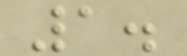1.
